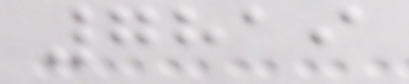7819
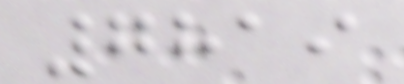7819
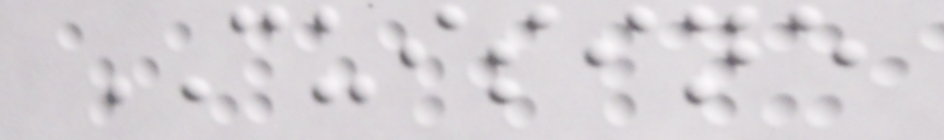CUISINE
